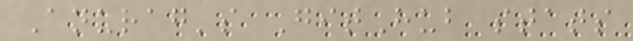Anurag's GitHub stats
